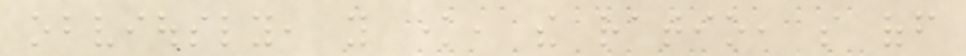obviously, you know, the ratio, so off
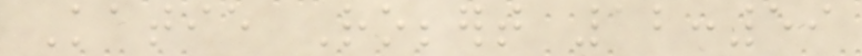Katie Robbert 12:59
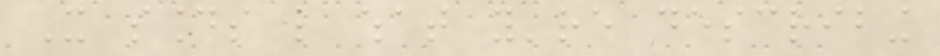It sounds like what you're describing
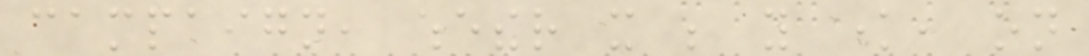campaign, whether it be you know, on
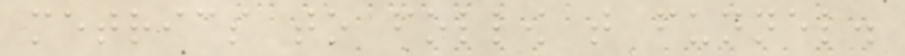metrics to follow that funnel.
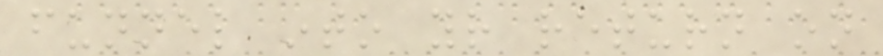funnel into your return on
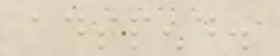adspend.
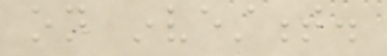on investment.
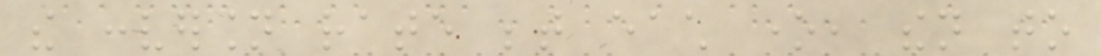the conversion rate between each one, then to
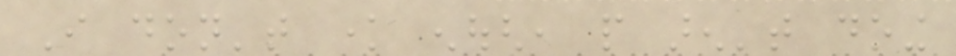I don't know enough, people aren't doing
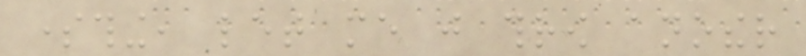something, let me just throw another
